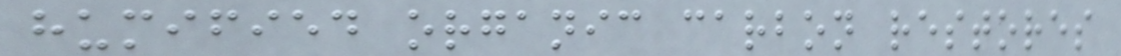humified organic carbon restores
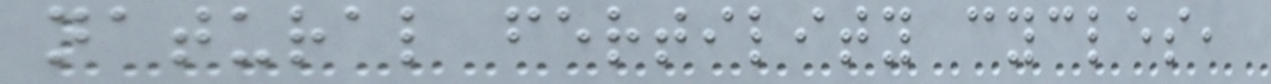natural fertility cycles,
